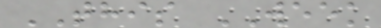THIS WEEK
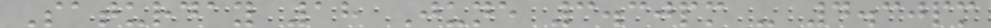Saturday 18 June 3.30pm - 4.30pm
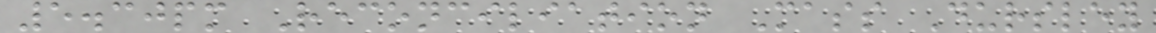5.30pm Reconciliation Mass Dursley
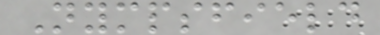Nympsfield
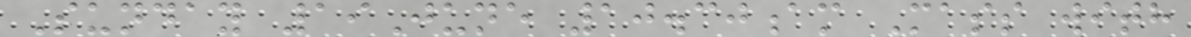Sunday 19June 10.30am Mass with
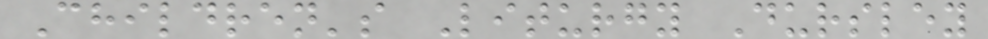Children's Liturgy Dursley
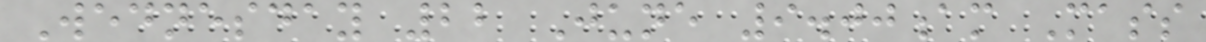Wednesday 22 June 9.00am Mass
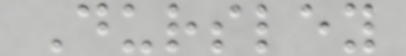Dursley
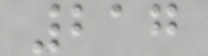217
